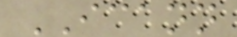ICANN
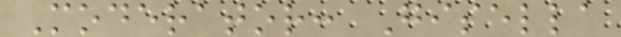Moderator: Gisella
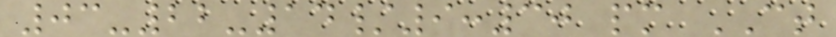03-22-14/9:30 pm CT
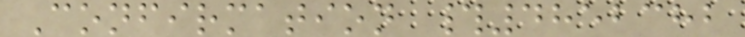Confirmation #4852382
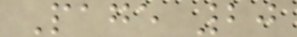Page 20
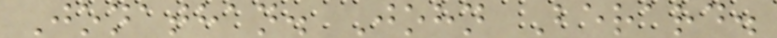Jonathan. John Berard.
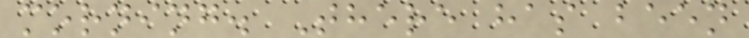morning. There has been
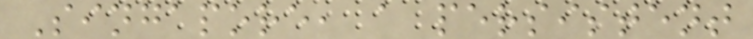Singapore, a persistent
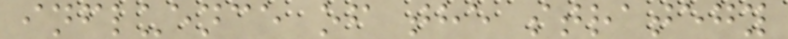influence of the strategy
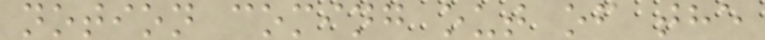notion coming out of the
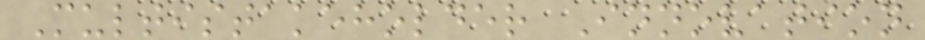Multistakeholder Innovation
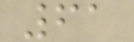61
